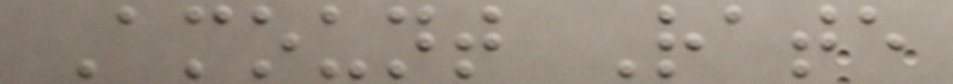Amount Rate
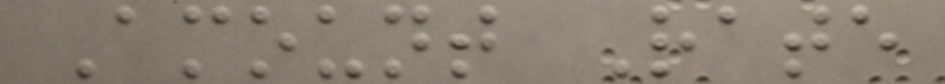Amount Rate
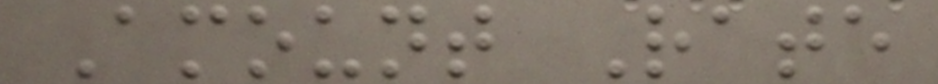Amount Rate
